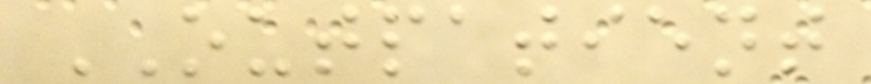OUTPATIENT
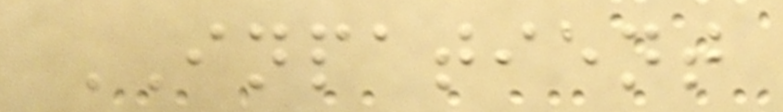INPATIENT
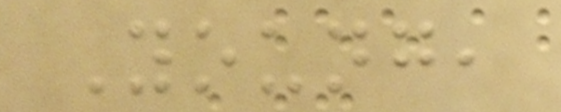Young,
